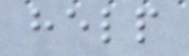help
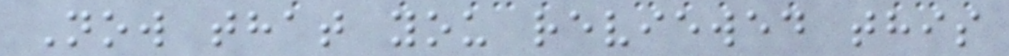Now that you reviewed this
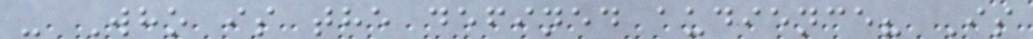- Who is the defined audience? Is
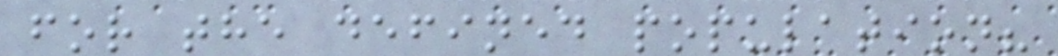for the defined population?
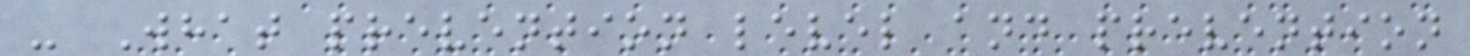- What prevention level and prevention
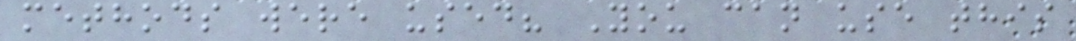methods were used? You can use this
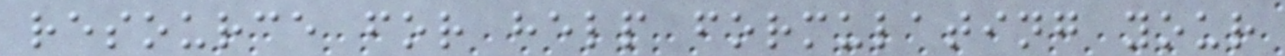resource for help formulating your
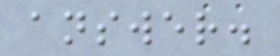answer.
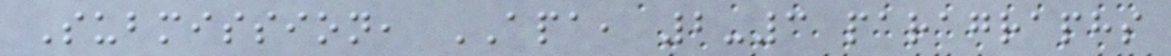Submission, APA, 2-3 paragraphs
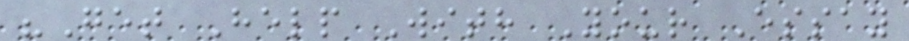"Get Help With Your Essay
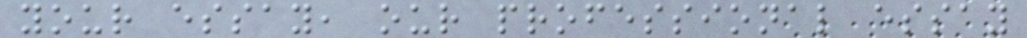your essay, our professional essay
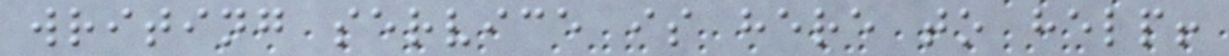writing service is here to help!
